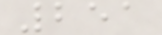251
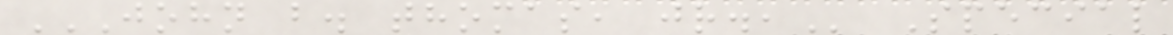JOHN B. THOMAS, JR., Special
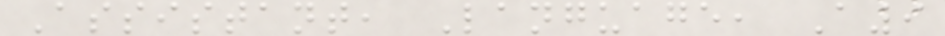Assistant, Language, A9
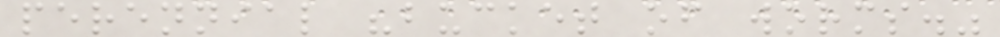perennial "bucket of worms."
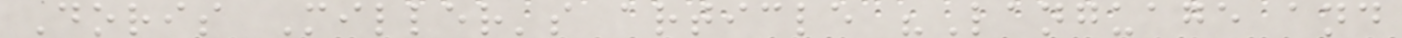Doris Miller's article "Language and
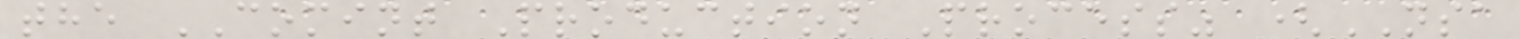the COMINT Production Process" (NSA
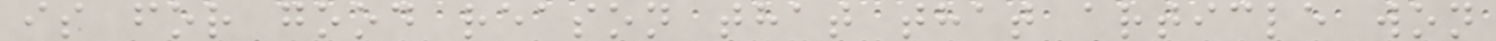is for good reason that that article won
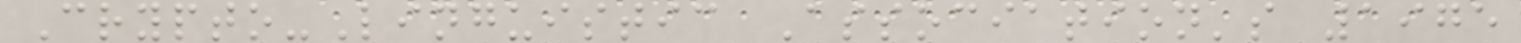Crypto-Linguistic Association's 1975
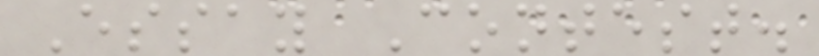Essay Contest.
